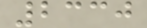2330
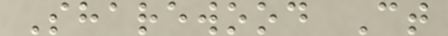Sharewood Ct
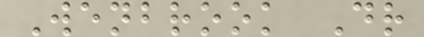Wenbrook Dr
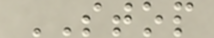STOP
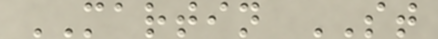MARTIN ST
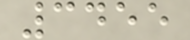3455
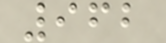962
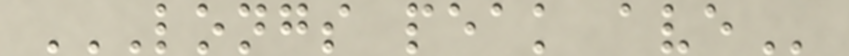LONGS PEAK AVE
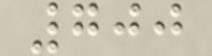700
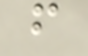f
